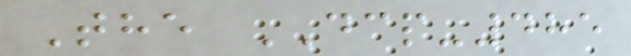The DCP-485
